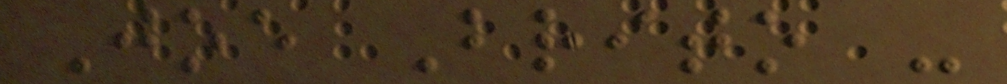Joe Brito -
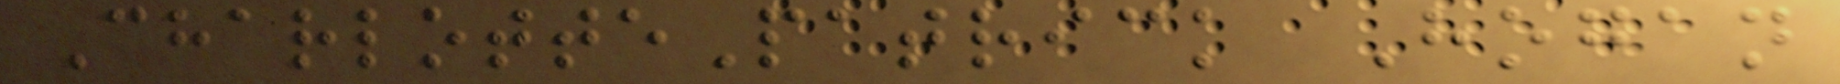CharlottePatrick Hogan
